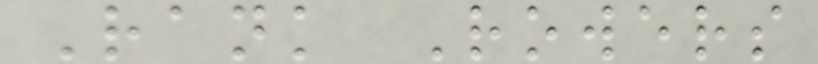Rank Rowers
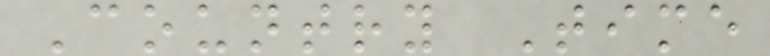Country Time
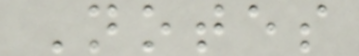Notes
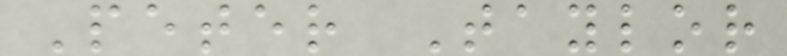Peter Taylor
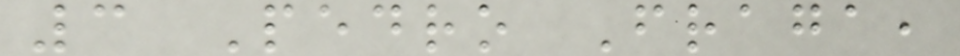3 Pedro Fraga,
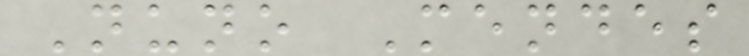Nuno Mendes
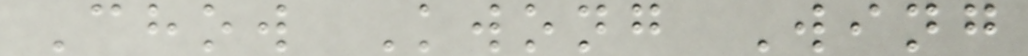Chow Kwong Wing
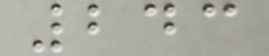243
